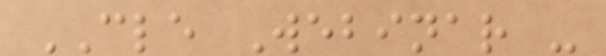CLE Webinar -
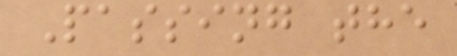Passing the
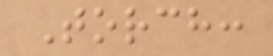Torch:
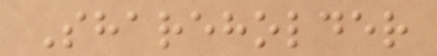Shareholder
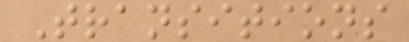Transitions
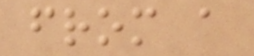from a
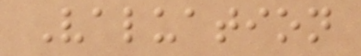Valuation
